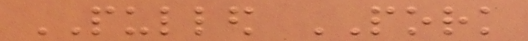PULLED PORK
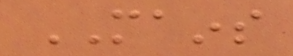MAINS
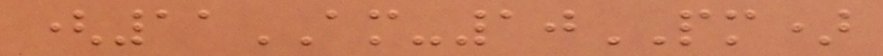(11AM-10PM)
